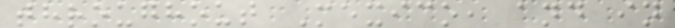throughout Mexico, and in
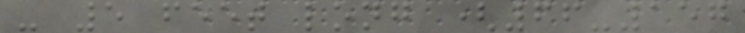- 5 feet long (66-157
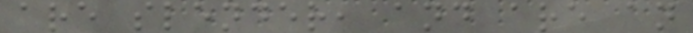are slender, and are an
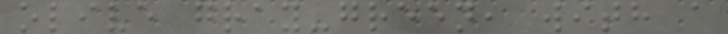olive gray-green, with a
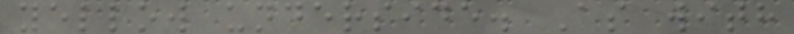yellow underside. As with
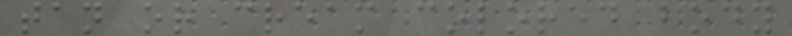tan or cream colored body
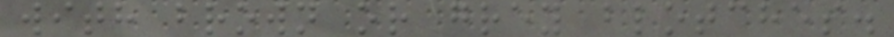with brown or grey blotches.
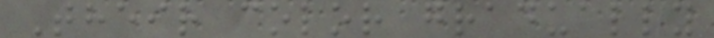Their color gradually
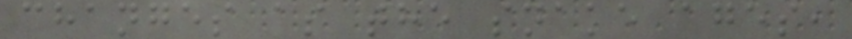changes as the snake ages,
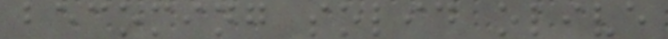becoming solid olive
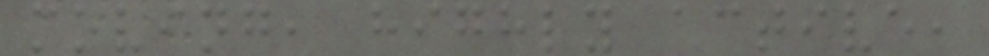moving, highly active,
